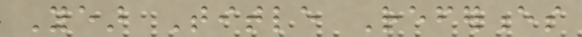Year Title References
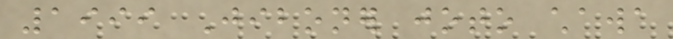1999 Jiboner joto chawa
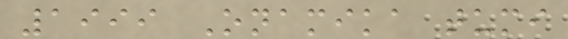1999 Onamika tumi
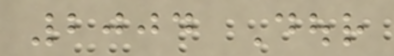2004 Dour
